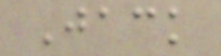Jack
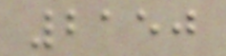2150
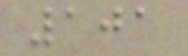101
